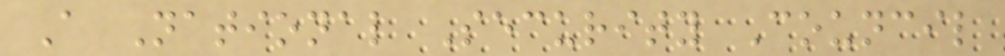A National Security Council
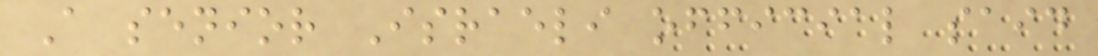A senior Israeli official said
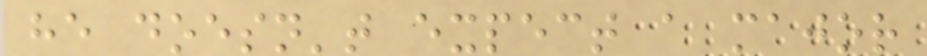he doesn't expect a major
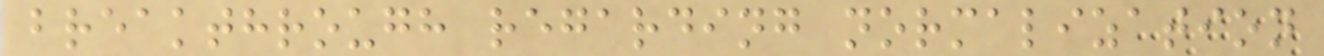breakthrough regarding normalization
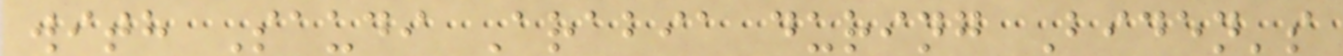with Saudi Arabia during Biden's
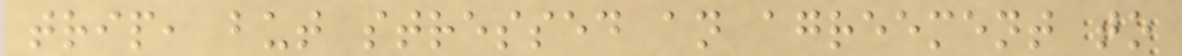trip, but stressed an agreement to
